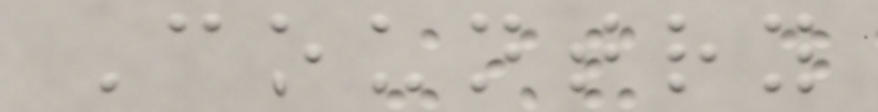Country
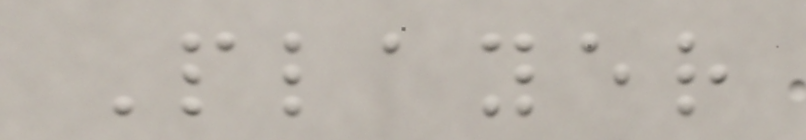Player
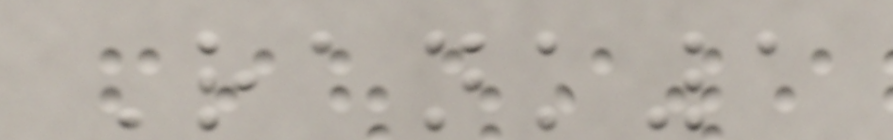Rank1
